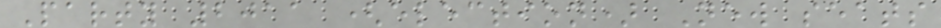Party 2011 (election) New seats
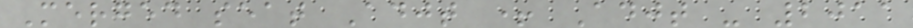Merged seat Adjt + Adjt - 2011
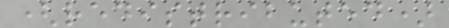(redistributed)
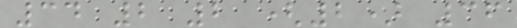34 2 2 (2) 36
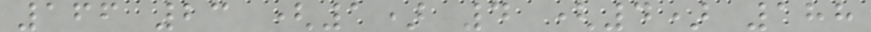166 23 (1) 4 (4) 188
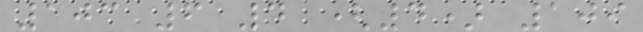103 6 4 (4) 109
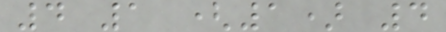4 1 (1) 4
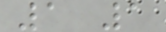1 1
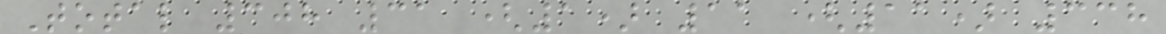Total 308 31 (1) 11 (11) 338
